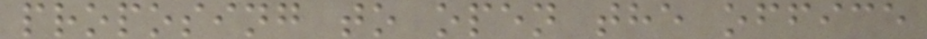proposing to open the office
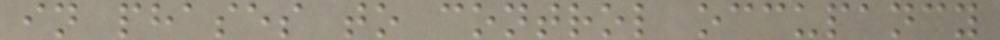in phases to control occupancy
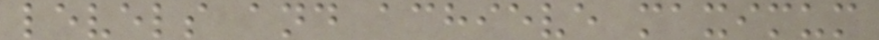levels and achieve maximum
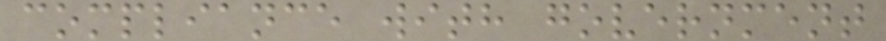compliance with government
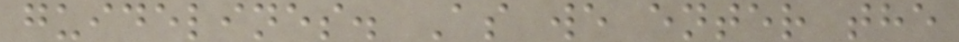guidelines. As we enter the
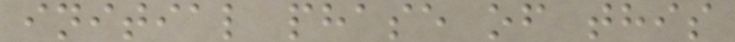initial phase of this
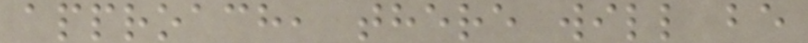approach, there will be
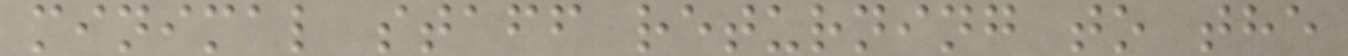minimal staff returning to the
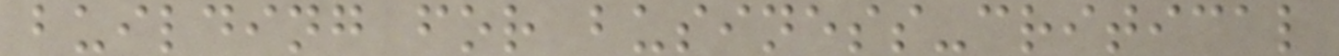building for business-critical
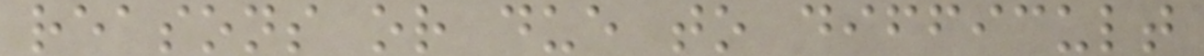reasons or due to difficult
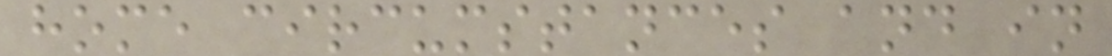home circumstances and in
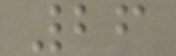26
